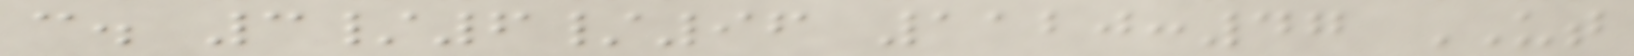c. 3/6/96 1120:47 UT
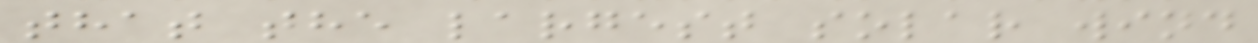that the largest solar wind
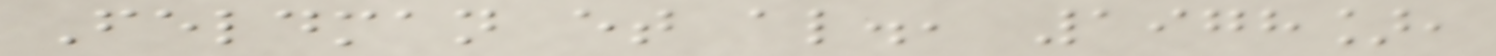Feldman et al., 1978],
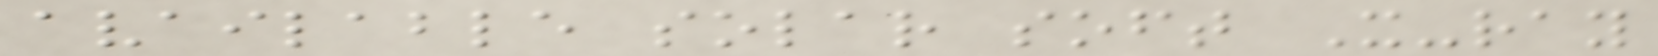available solar soft X-ray
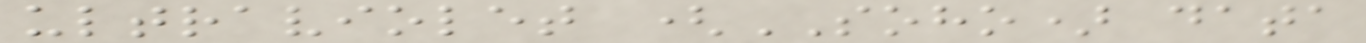ultraviolet (SOHO) data
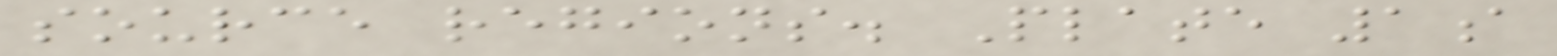source regions. Plate 1a
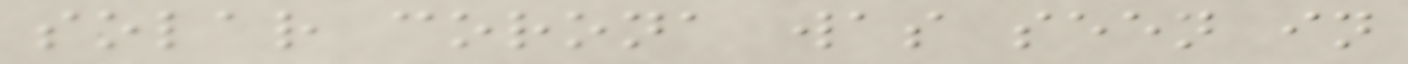solar corona was seen in
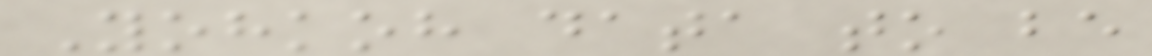Yohkoh data to be
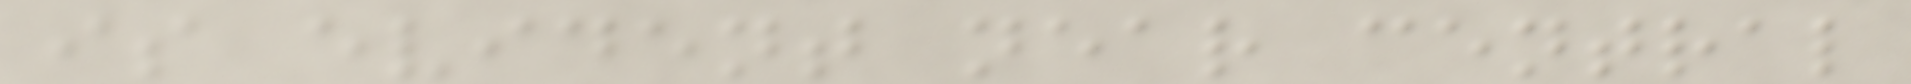is evident near central
